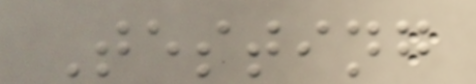Testing
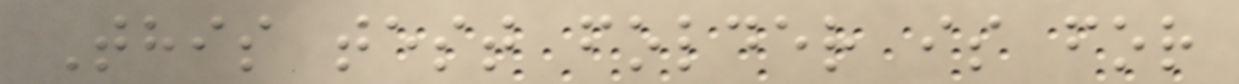This test folder is for
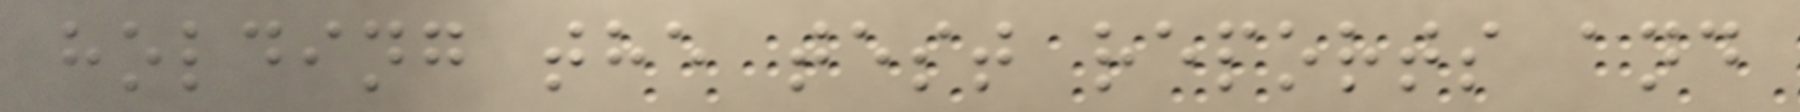holding the test reports and
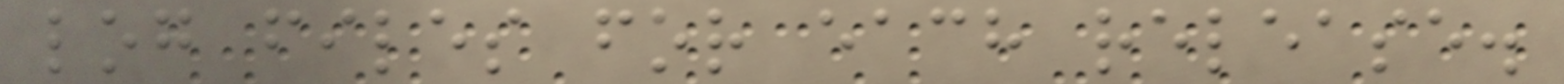log files for each release.
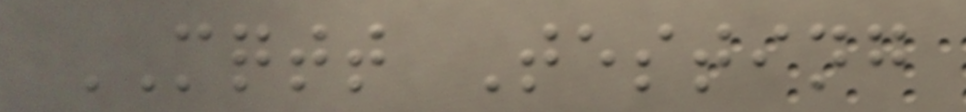MQTT Testing
